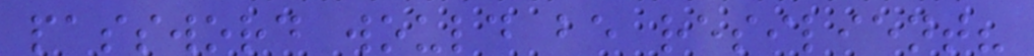password would be resilient?
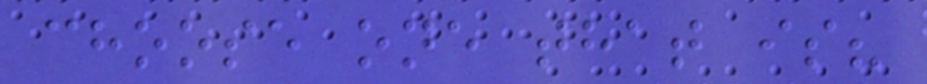choose one that is?
